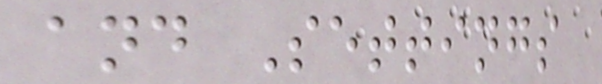and Settings
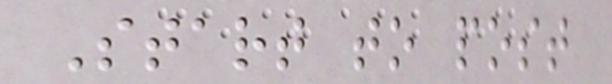Start to post
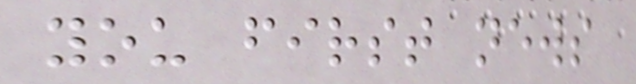you first news
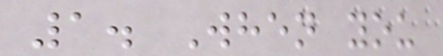1. When you
